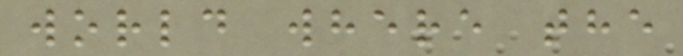world where the
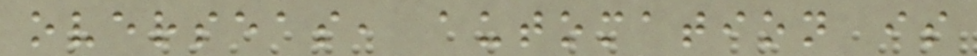overseas, automation is
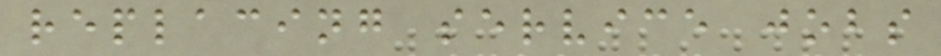replacing service jobs
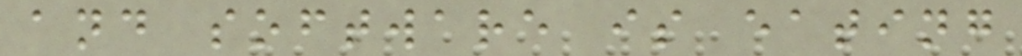and software is eating
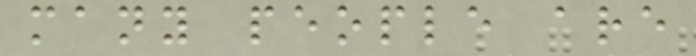many people are
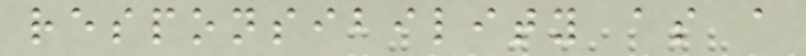responsibility as a
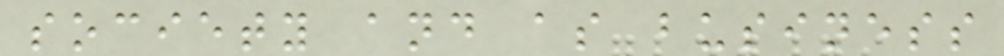society and as business
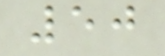50
